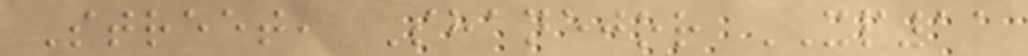Street, Shanejor XP11
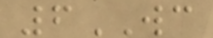6WC
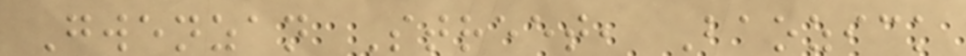Gwenzan Street, Baozick
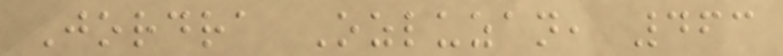Jordra Ozluzan, 463
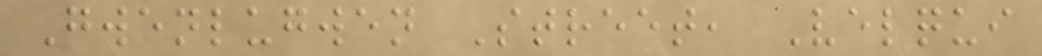Gwenlugwen Street, Velqui
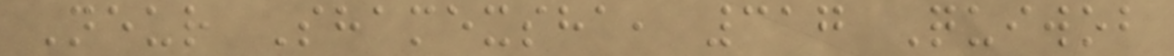Neur Shamexsha, 317 Quiwob
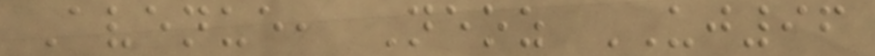Avenue, Neoz UJ96
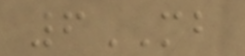6MB
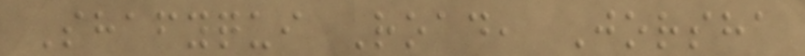Shafyqui Road, Jorsha
